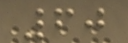60
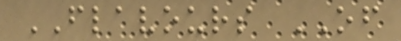FLAVOURS OF
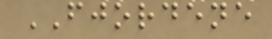FJORDENE
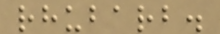rhubarb.
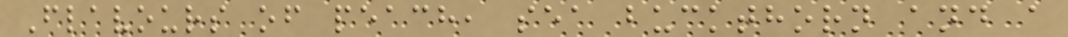Flavours of peach, sea buckthorn and a
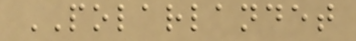POLARLANDET
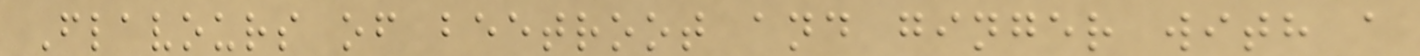Flavours of beetroot and ginger with a
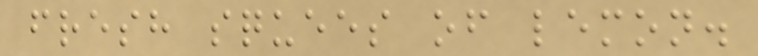fresh squees of lemon.
